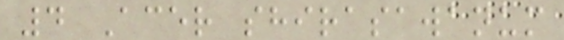4 Acer shirasawanum
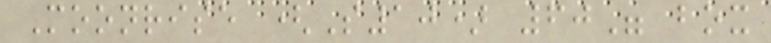Moonrise (S10) 60" box
